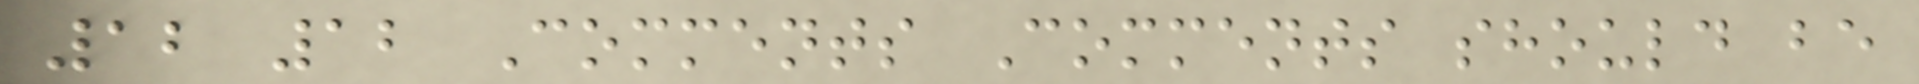12 12 Comments Comments should be
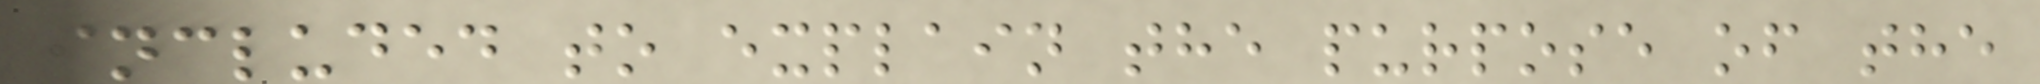included to explain the purpose of the
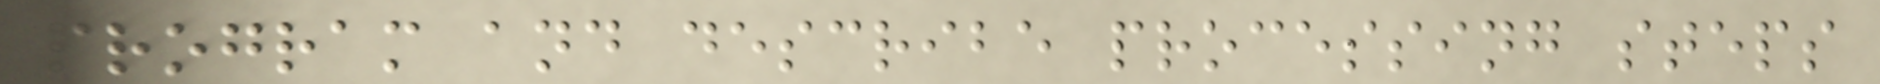program and describe processing steps
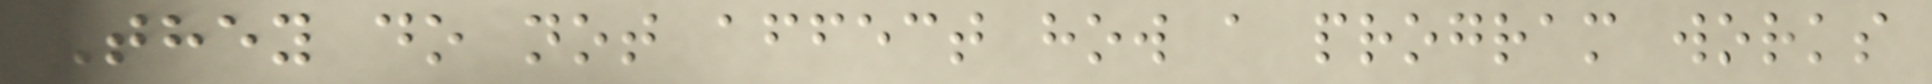They do not affect how a program works
